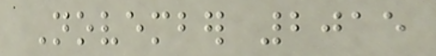November 2015
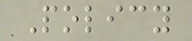Policy
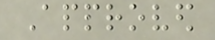Approved
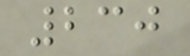230
